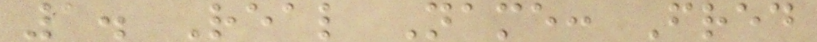1. Real Name: Fred
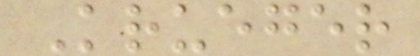Krueger
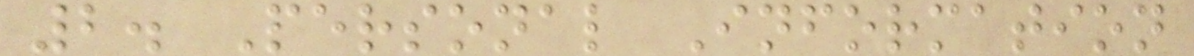2. Personal Information
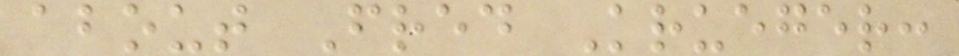about Fred Krueger:
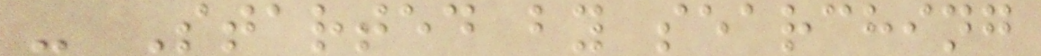- Started by searching
